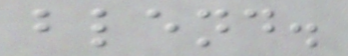blend.
